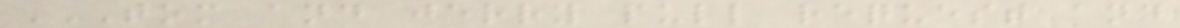TOM AND JERRY PULL REQUEST AND
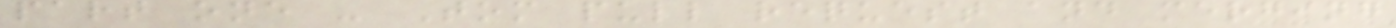part one - Tom pull request and merging
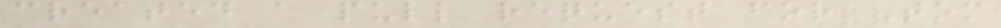created a pull request for Tom
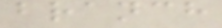branch
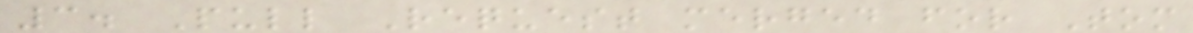3. Pull Request merged for Tom
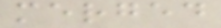merged
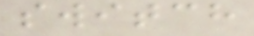switch
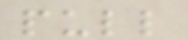pull
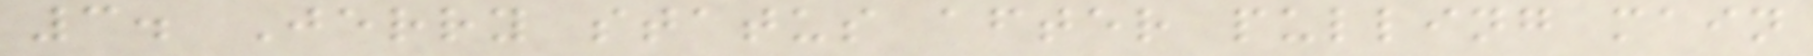3. Jerry status after pulling main
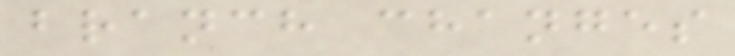branch changes
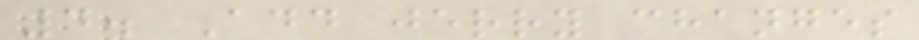4. Add jerry changes
